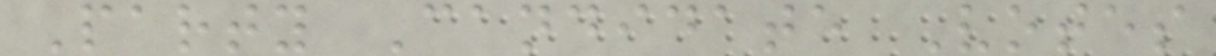Party Candidate Votes
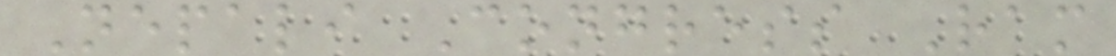Nepali Congress Ram
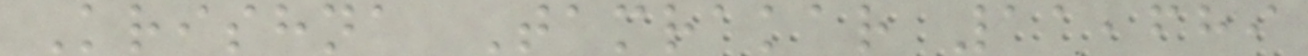Krishna Tamrakar 11,689
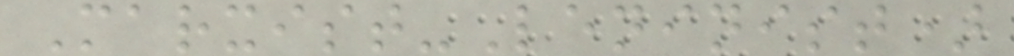Marxist-Leninist)
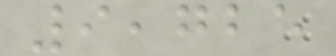9,725
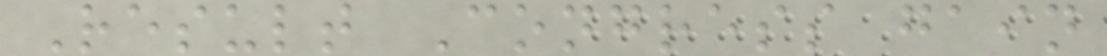Result Congress gain
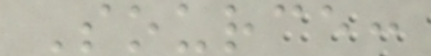Source:
